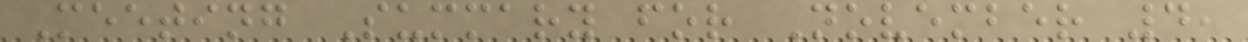Meeting Summary for November 4,
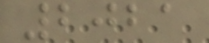2021
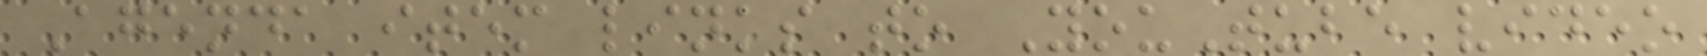Agenda item links to YouTube video
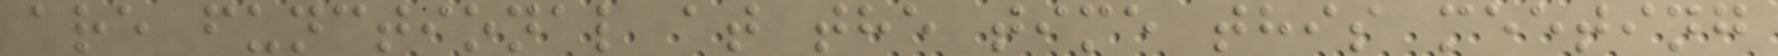are functional at the time this meeting
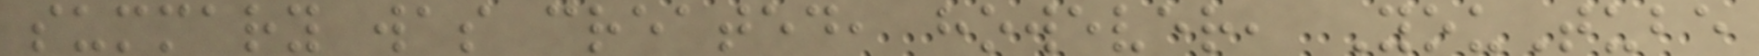summary was created, however, YouTube
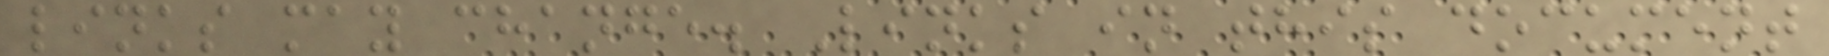links may change. Links in this document
